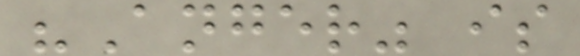"Anger" is
